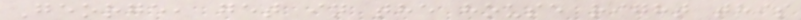George, get in the house right this
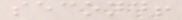second!
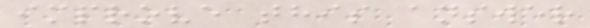improve this answer
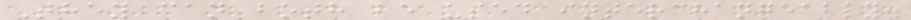They can both be used interchangeably.
